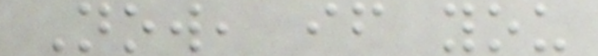Now, if you
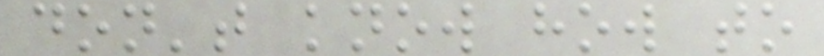don't know how to
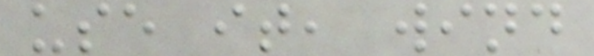use it, wind
